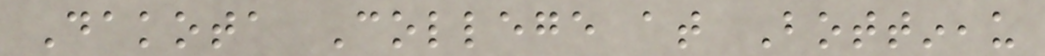Dakota College at Bottineau
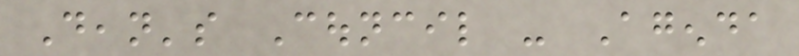Dean's Council - Agenda
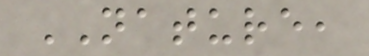NATURE,
